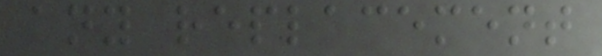any replacement
